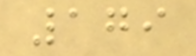179
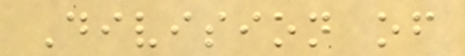Division of
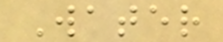Water
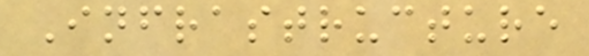Infrastructure
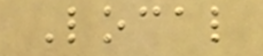Local
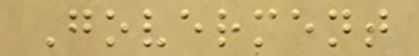Goverment
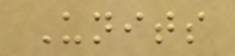Units
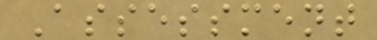Assessment
